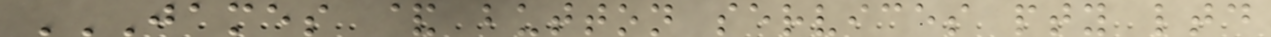JAMES & BUTTON SERVICES PTY LTD
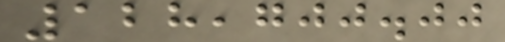128,700.00
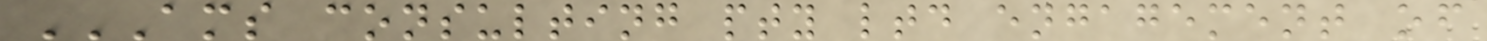AMS CONSULTING PTY LTD ENGAGEMENT OF
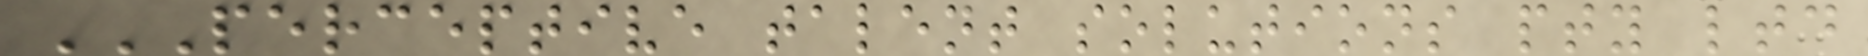PERCEPTIVE TALENT SOLUTIONS PTY LTD
